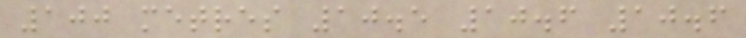100 metres 10.5 10.6 10.6
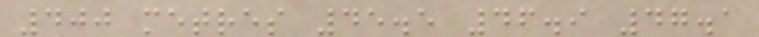400 metres 45.5 46.9 47.1
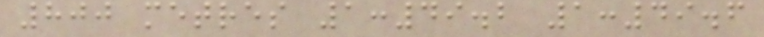800 metres 1:49.2 1:49.6
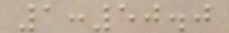1:50.0
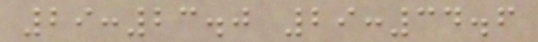29:23.0 29:34.6
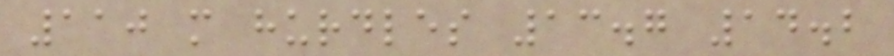110 m hurdles 13.7 14.2
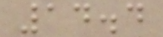14.4
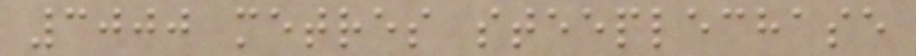3000 metres steeplechase
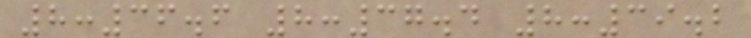8:36.6 8:37.4 8:39.2
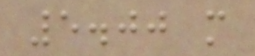5.00 m
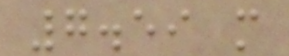7.59 m
